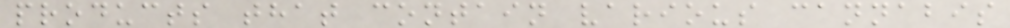products that contain various cannabis
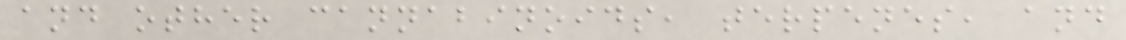and other cannabinoids, terpenes, and
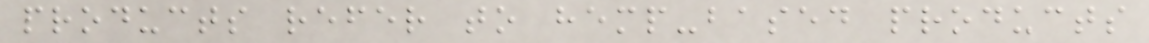products refer to hemp-based products
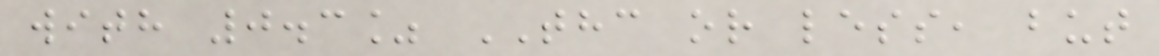with 0.3% THC or less, but
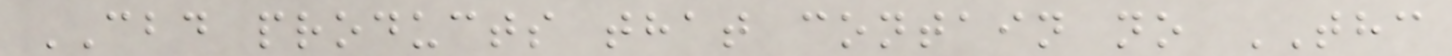CBD products that contain no THC
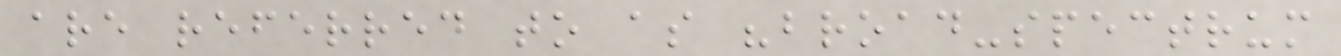are referred to as "broad-spectrum
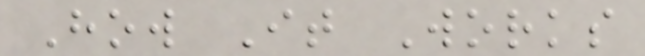How It Works
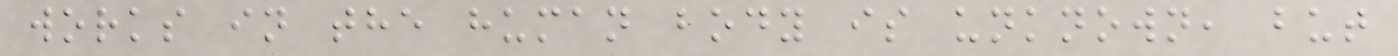works in the human body is unknown, but
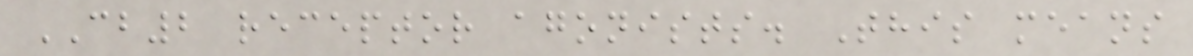CB2 receptor agonists. This means
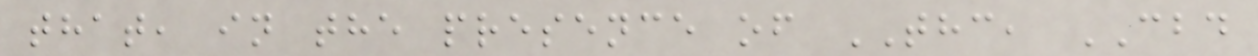that, in the presence of THC, CBD
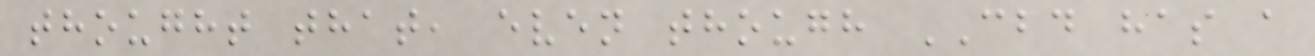thought that, even though CBD has a
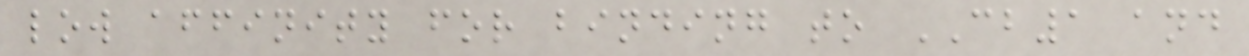low affinity for binding to CB1 and
